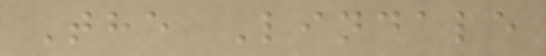The Lindale
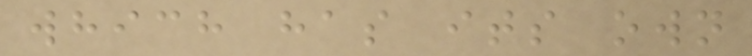which has its own
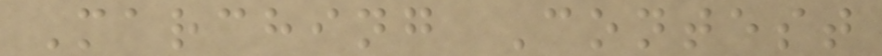Marching Contest
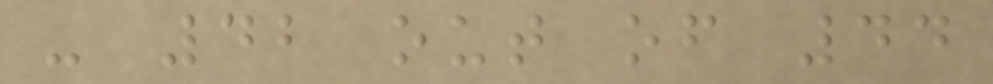- 42 out of 44
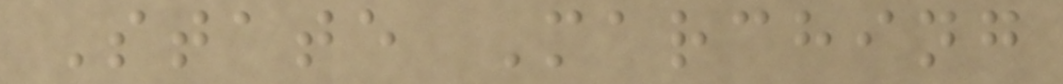State Marching
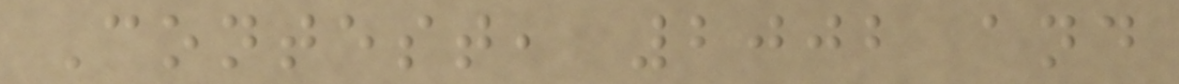Contest, 2002 and
